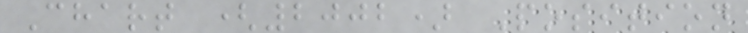Chart (2002) Position
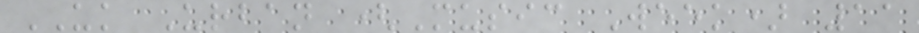UK Urban (Music Week) 11
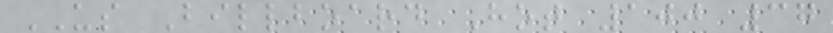US Billboard Hot 100 37
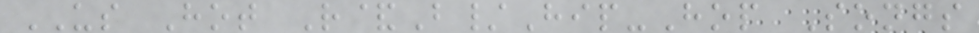US Hot R&B/Hip-Hop Songs
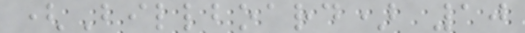(Billboard) 10
